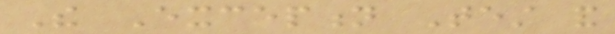The Exception Test and
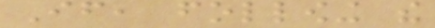If, following the
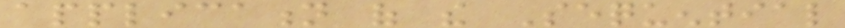application of the Sequential
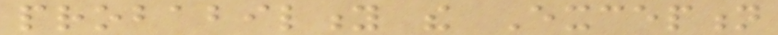probability the Exception
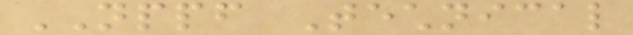NPPF Technical
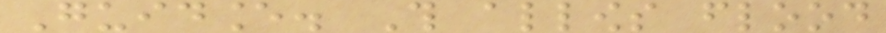Guidance. This allows flood
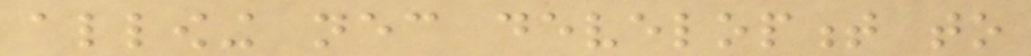allowing necessary development to
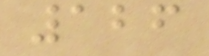126
